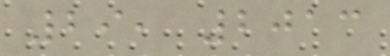29, 2013
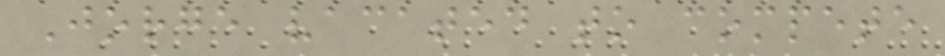Jorge vacated to compete
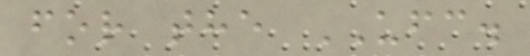for the UFC.
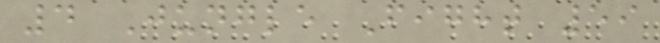4 Jungle Fight 59
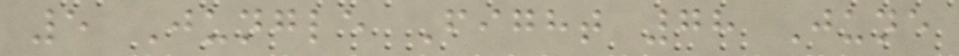5 Jungle Fight 78 June
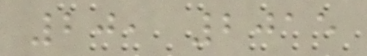20, 2015
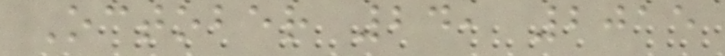October 24, 2015
